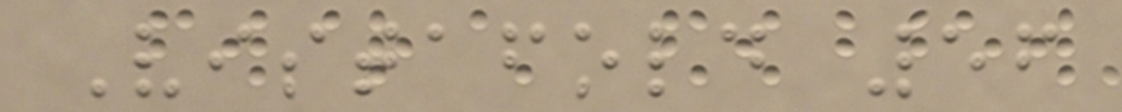Vistafold 56
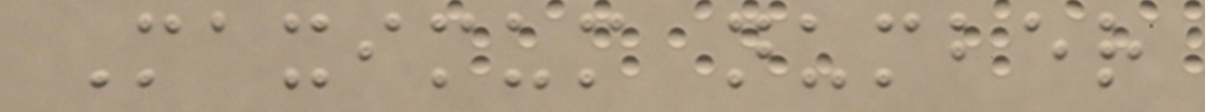Maximum number
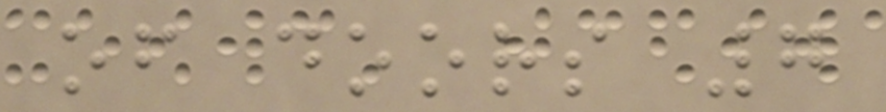of doors 7
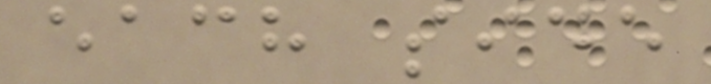each side
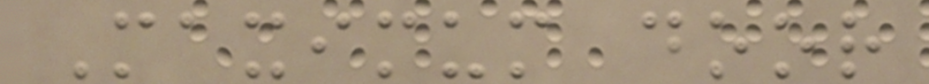Maximum door
